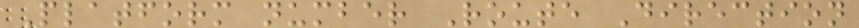Platform number Route Direction
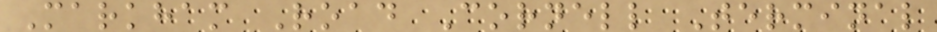Markham Road Cornell Terminal
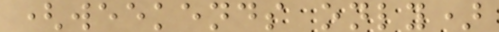(weekends only)
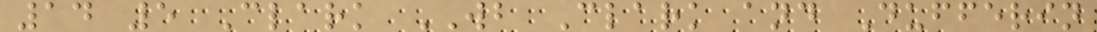14 5 Clark WB Clark and Dufferin
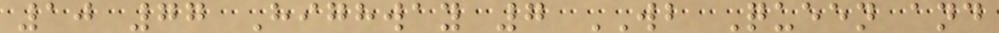10 77 Highway 7 WB Queen and
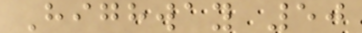Highway 50
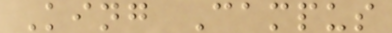King Campus
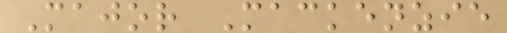Major Mackenzie
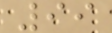99
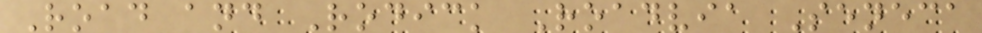Road and Rodick Roadvia Seneca
